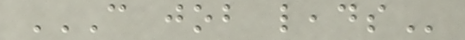CAN JOB LEADS
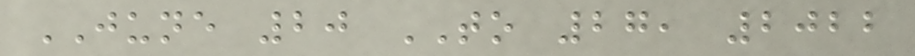JUNE 20 TO 27, 2022
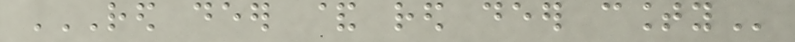RED DEER & RED DEER COUNTY
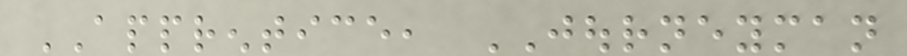APPRENTICE, JOURNEYMAN
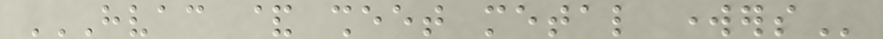HVAC & SHEET METAL WORKERS
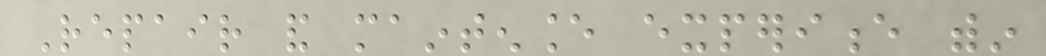Repair and maintenance experience within
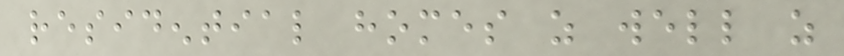residential homes as well as
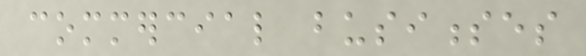commercial businesses
